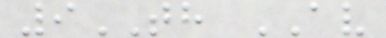9TH AV
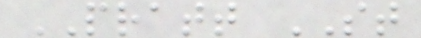PRATT ST
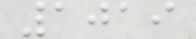1019
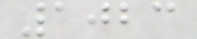1023
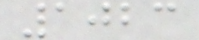1023
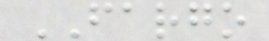FARGO
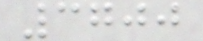3700
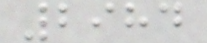2984
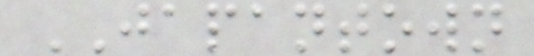JAPANTOWN
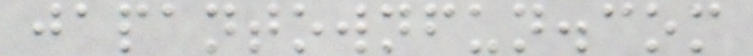japantownfun.com
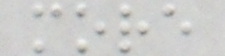more
